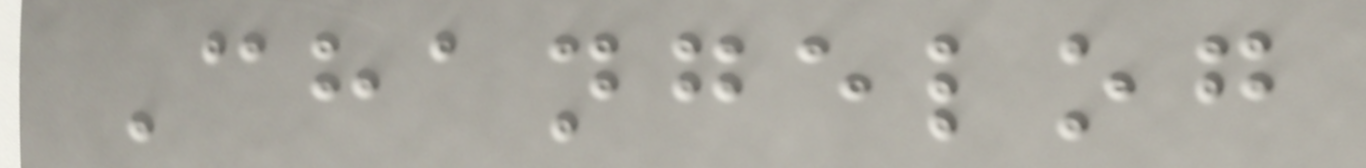Changelog
